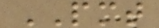PMT
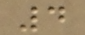4
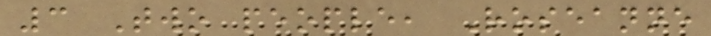3 Two people, Roseanne
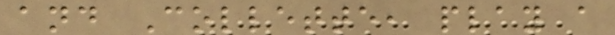and Collette, play a
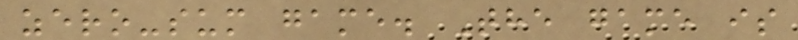zero-sum game. The game is
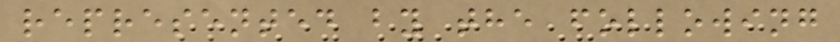represented by the following
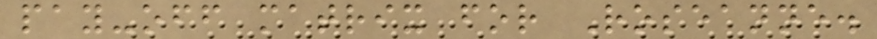pay-off matrix for Roseanne.
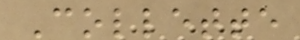Collette
